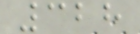328
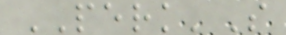PERK'S
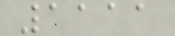1111
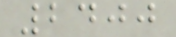2400
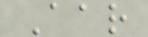Aar
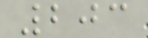203
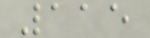115
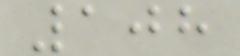108
